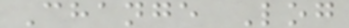Change Log
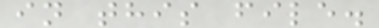in this file.
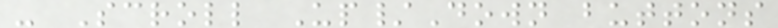- Scroll Up/Down buttons
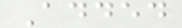Added
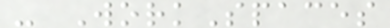- WorkSpaces
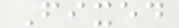Fixed
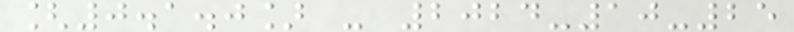[0.1.0] - 2024-10-25
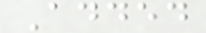Added
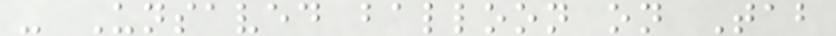- Unsaved balloon on Tab
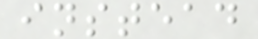instead
